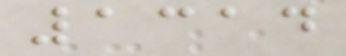1314
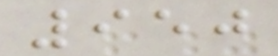950
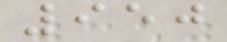950
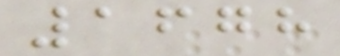1678
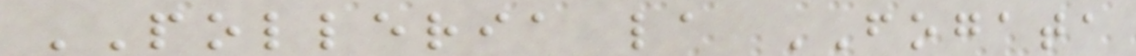POLLERIA la FOGATA
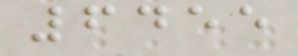6455
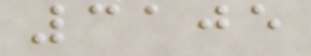3105
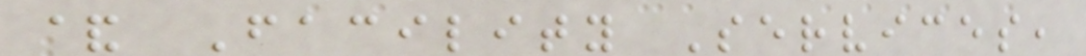& Facility Services,
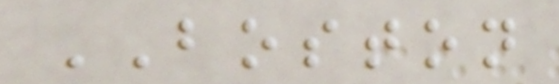BOSTON
